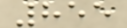855
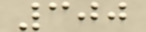300
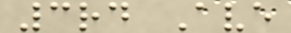3rd Ave
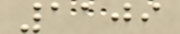1109
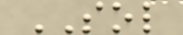SOL
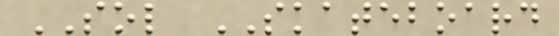SOL SKATEBOARD
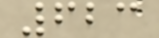623
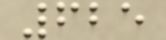625
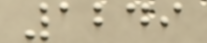1249
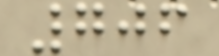706
